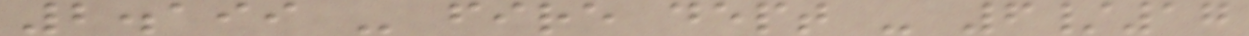2.199 - fire dept - 6/17
